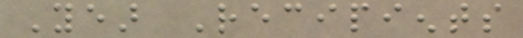Year Recipients
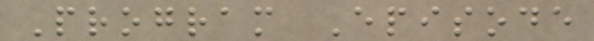Program Episode
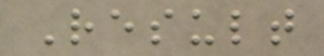Result
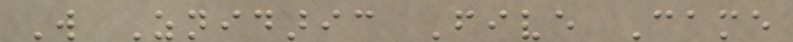Will Znidaric Five Came
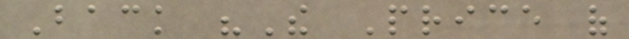Back "The Price of
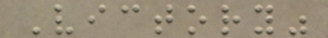Victory"
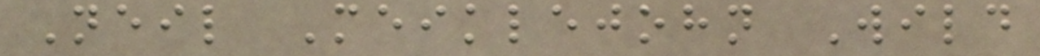Neil Meiklejohn Wild
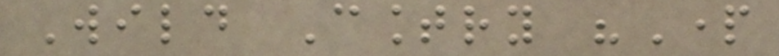Wild Country "Part
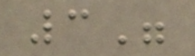3"
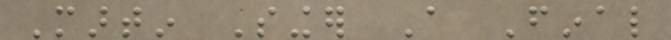Martin Singer A Final
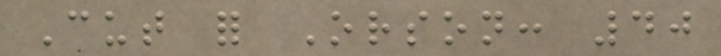Cut for Orson: 40
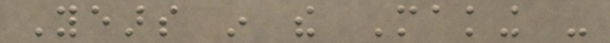Years in the Making -
